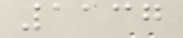1137
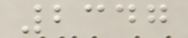2347
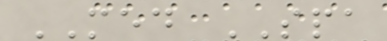MED SPA
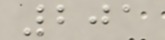201
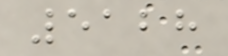5128
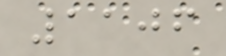1106
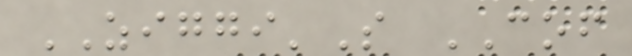ZIGGI'S COF
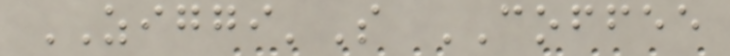ZIGGI'S COFFEE
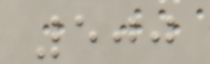500
